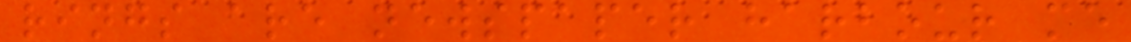rings are newspaper harbour me
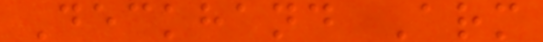Deckhand Arm
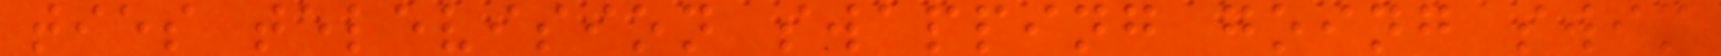ties television swapping going swim
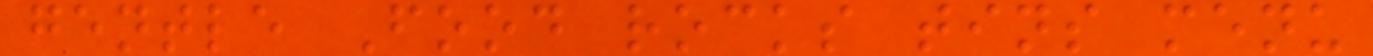gentle Food rocks tins menu
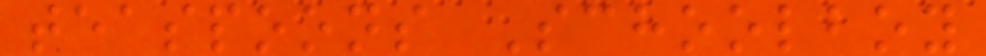teaspoons Schoolboy
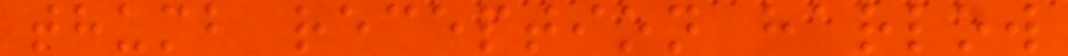thumb reception harlow
